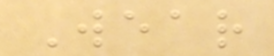Wear
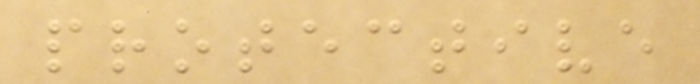protective
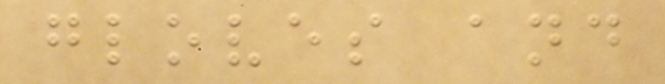gloves and
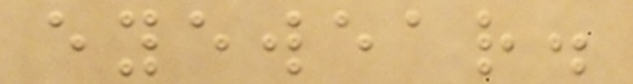eyewear.
